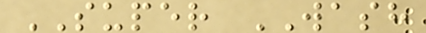SUPER WASH
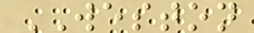WESTON
